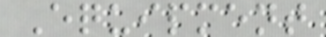Equipment
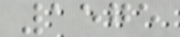1575
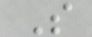S
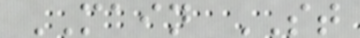MAIN ST
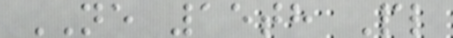NE 15th Pl
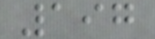197
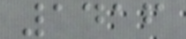1416
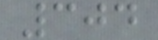304
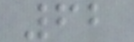62
